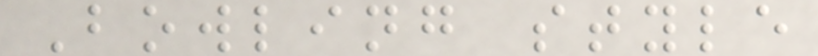Bowling style
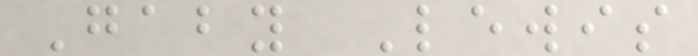Gaby Lewis
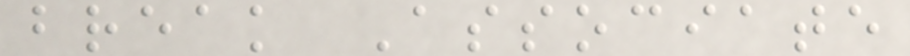break Associate
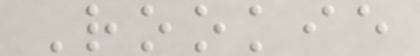Rookie
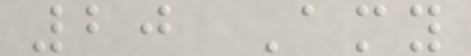20 Amy
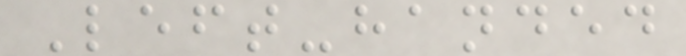Left-handed
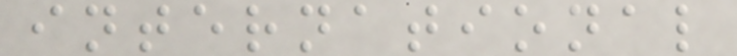international
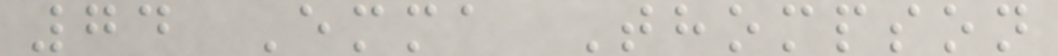74 Emma Thompson
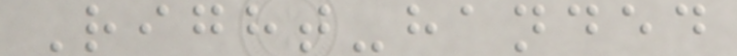Right-handed
